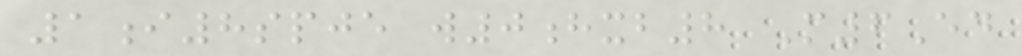1i8spje w0hxb8 M6Ed
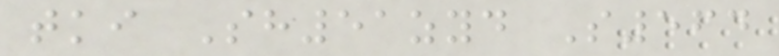tki Sh51zyd S564
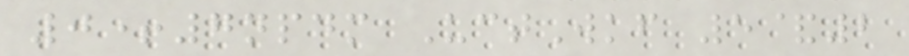0+7npdm UctWkf 5&2
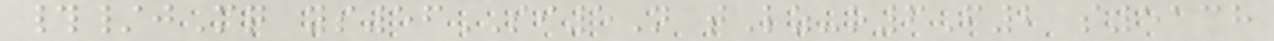#/jMq ys56SI5N tLz-o6F2 s5138
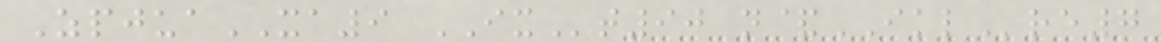ZpjuaXA9 IXt90 n&IKLre7
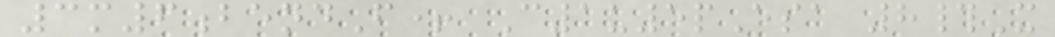3m6bendF+ C1u5pEsa 8#X
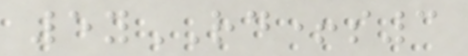5yRD+s3
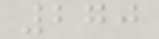270
